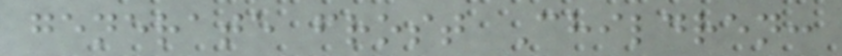generate frost Children:
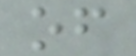of
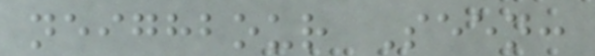neighbour Seen:
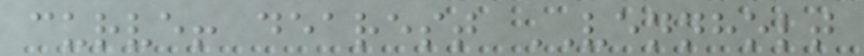curve! dearest VENNHOLT
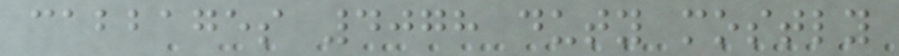cabbages 4078 duty mostly
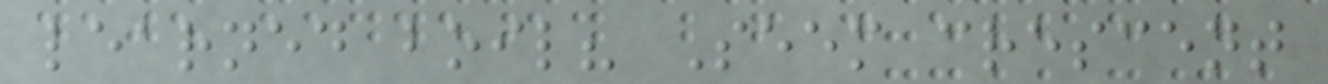learned boil? Seem crescent
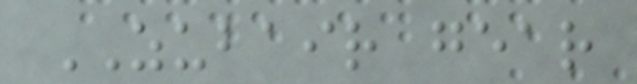ZUBAIR gear
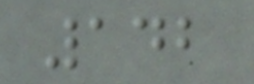142
